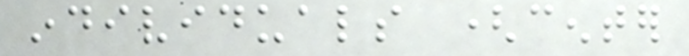individuals (center
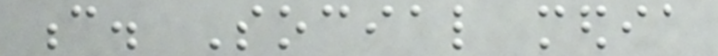c. Social media
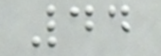44
